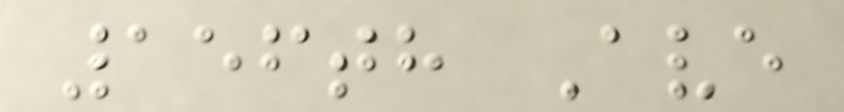156th Ave
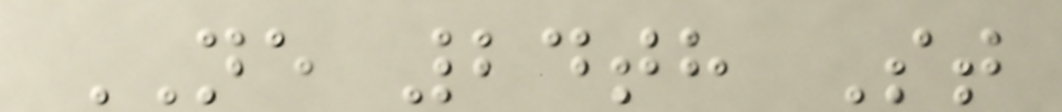NE 24th St
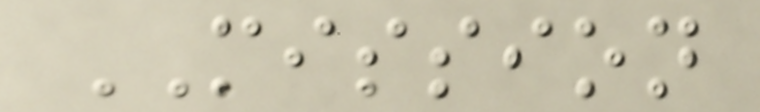MISSION
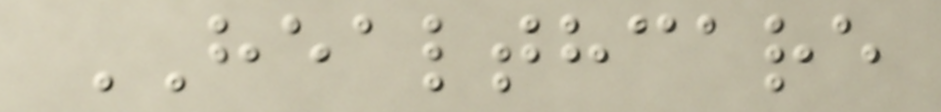HEALTHCARE
